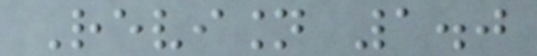Revision 1.0
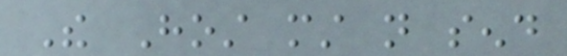The Host must not send
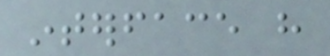interface have
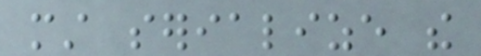must serialize the
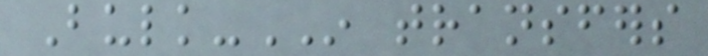Bulk-IN transfers
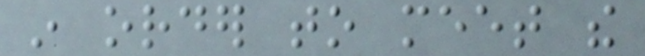in order to meet the
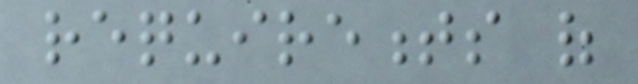requirements of
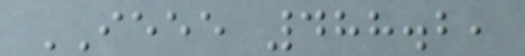IEEE 488.2,
